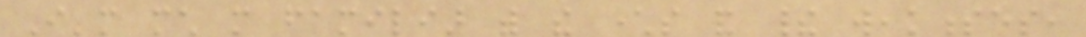I'm much more familiar with the characters and their weaknesses,
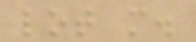lot more.
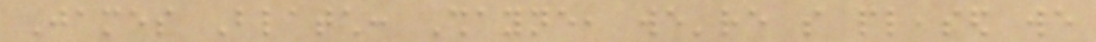James Blatch: Shayne, we're so pleased we
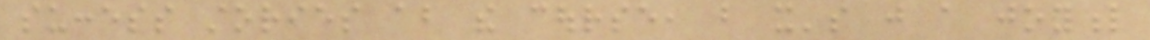success stories about the course, but it's just a joyful
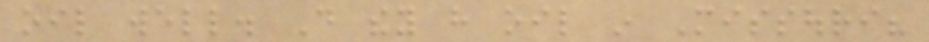oil well. Do they have oil in Missouri?
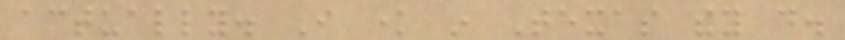actually. I know in Texas they do.
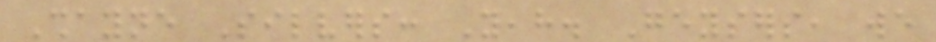Shayne Silvers: Yeah. Geysers, we
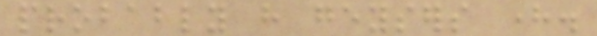probably have geysers here.
